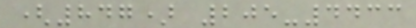(847) 205-4433
